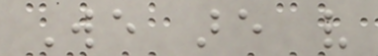We are very
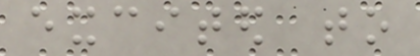excited to
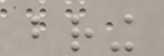bring
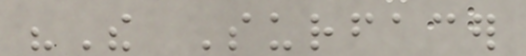"The Surfacer
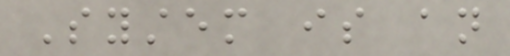System is an
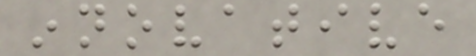innovative
